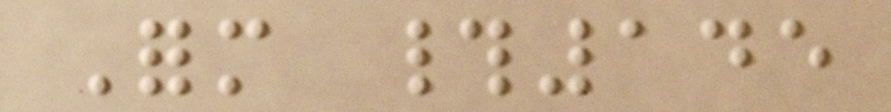Form #145
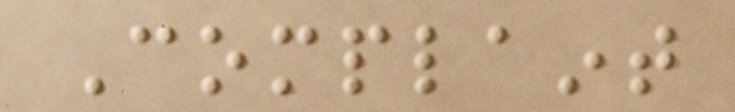Complaint
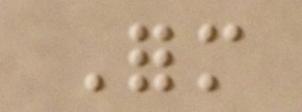Form
